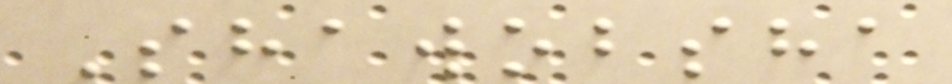Shawobsha
